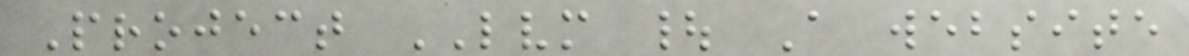Project LVM | A website
